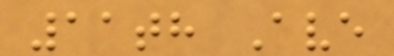11th Ave
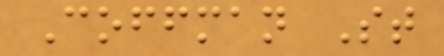Coffman St
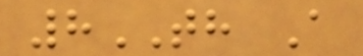8TH A
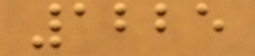1225
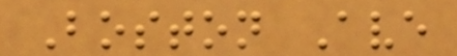Boston Ave
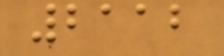2112
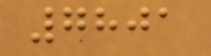7801
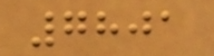7801
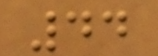44
